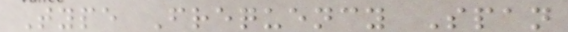Type Frequency Span
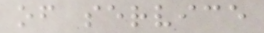of service
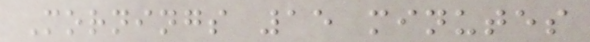Mornings 15 minutes
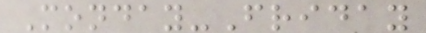Monday-Friday
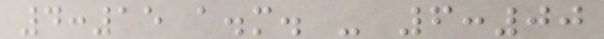4:15 a.m. - 6:00
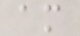am
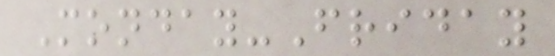Monday-Friday
